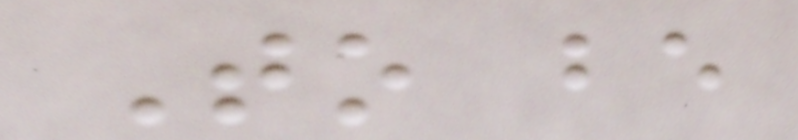To be
